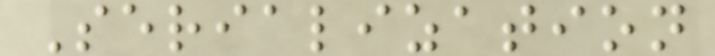Serialization
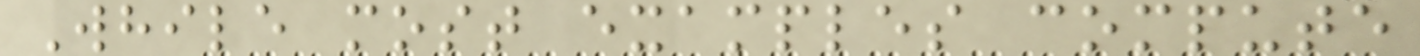While most examples compute
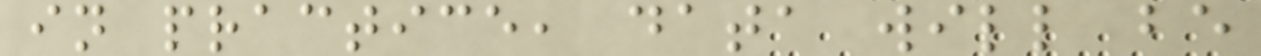in practice, data will be
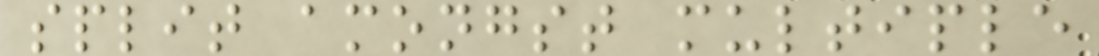split amongst multiple
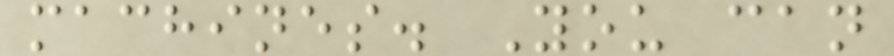machines. You can
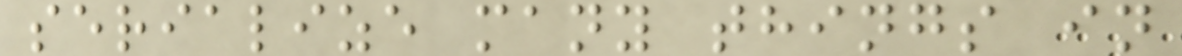serialize many things in
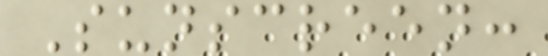Sunscreen:
